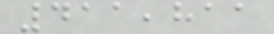411,811
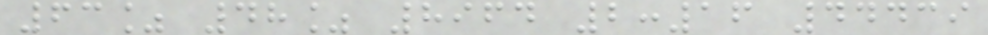63% 48% 8964 2:16 44439
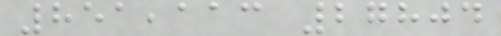851,113 27804
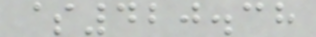$420.38
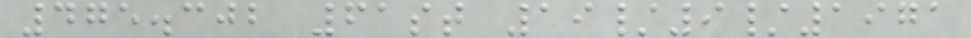475.302 61st 19/9/1971
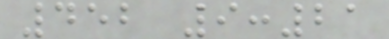452 9:21
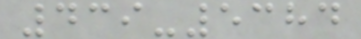439-5384
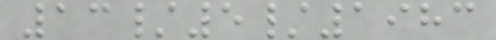13/5/1983
